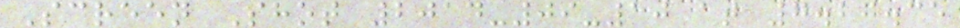Screen Shot 2014-09-10 at 7.27.35
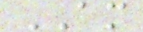AM
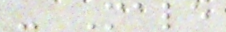- Male
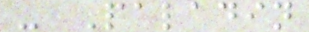- Paladin
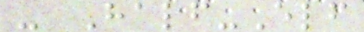- Half-Elf
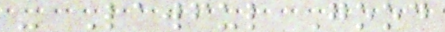- Lawful Good
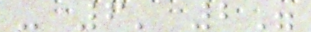- 6' 2"
